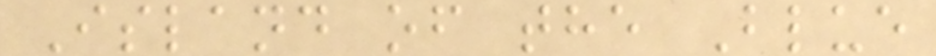Island of the Blue
